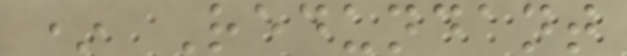* Redundant
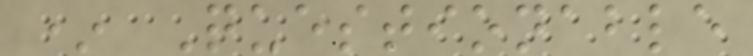* Questionable
